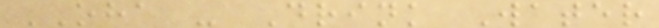OHA - Drink Water
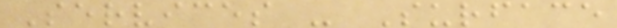Services - Surface
